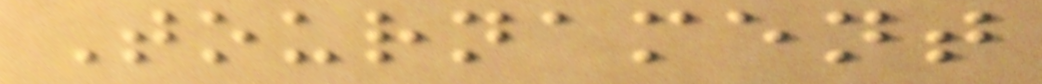Tournament
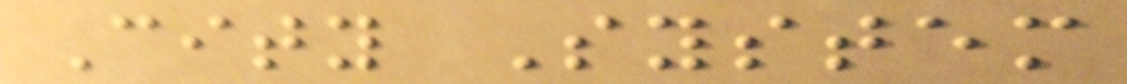City System
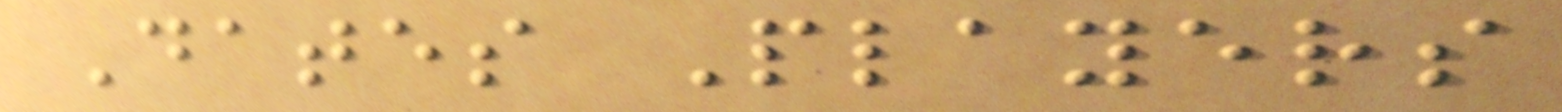Dates Players
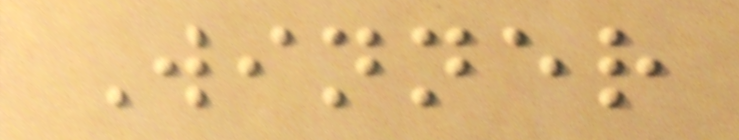Winner
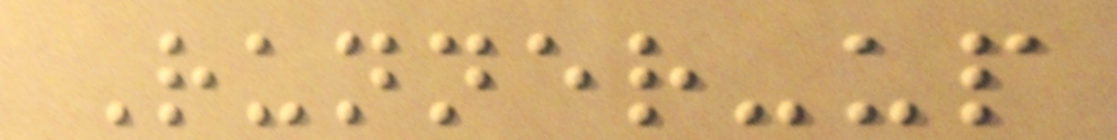Runner-up
